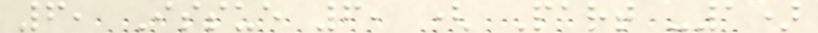6, Issue 6, ( Part -1)
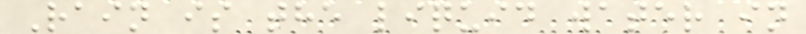Rain is the liquid water in
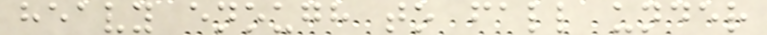heavy enough to fall under
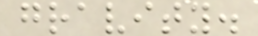gravity.
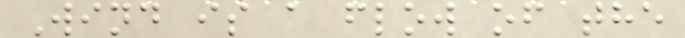Wind is a flow of the
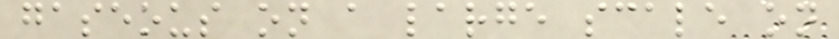gaseous on a large scale on
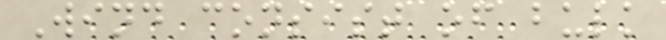Wind consist of bulk
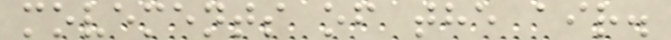movements of the air.
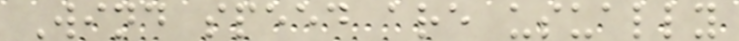Wind speed are usually
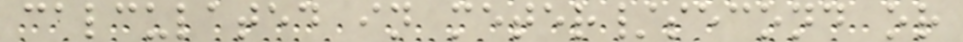calculated in meter/second or
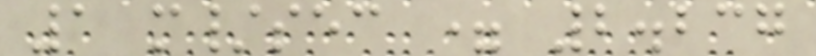1 m/sec = 2.237
